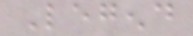Legend
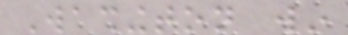Washington win
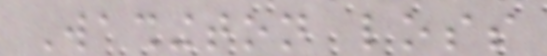Washington loss
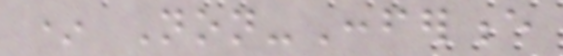* Non-Conference
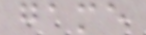game
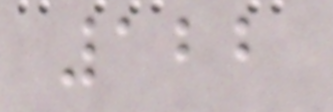122
